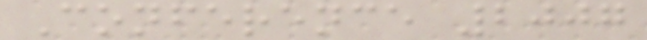Conference 2007
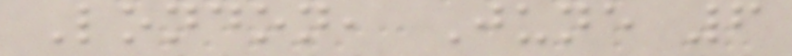London, June 6
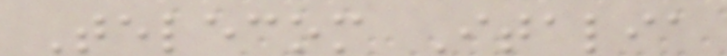Telecom Italia
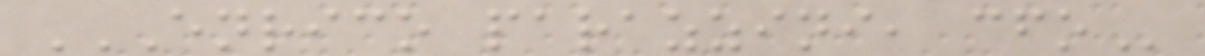ENRICO PARAZZINI, CFO
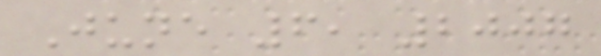June 6, 2007
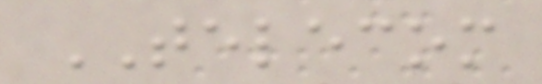TELECOM
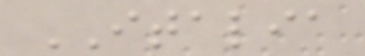ITALIA
